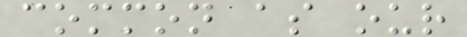common as our
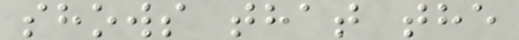shows that the
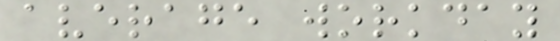average workday
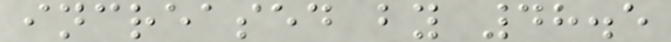increased by 48.5
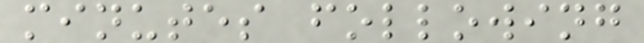minutes following
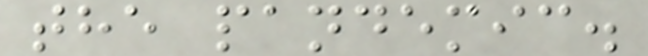the pandemic.
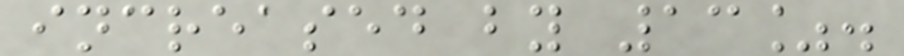increased by 13%.
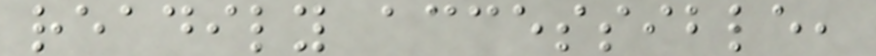readily accessible,
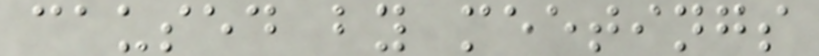caused by meetings
